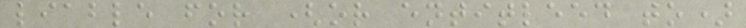liable for (or entitleed to)
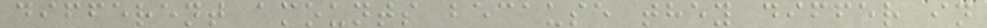different amounts because they differ in
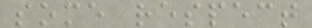some respect
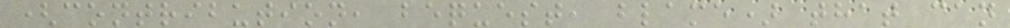(contribution, bequest, blame) that can
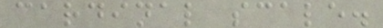cardinal scale.
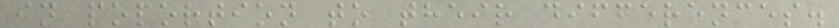in poportion to their differences.
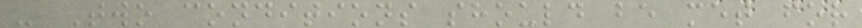- Two conditions should be met for
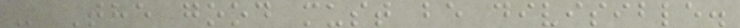- The good must be divisible.
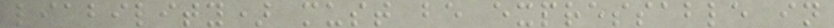liability) must be expressable in
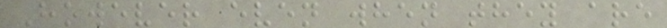However even when they are
